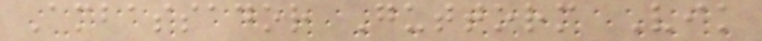Ambassador Guttorm Vik
